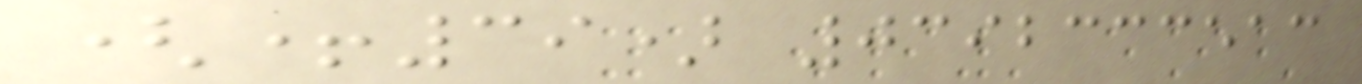(+39) 0392333513
